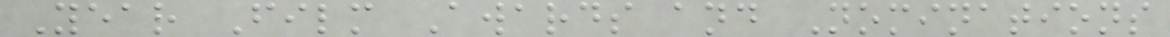Year Film Awards and Nominations
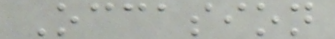Occasion
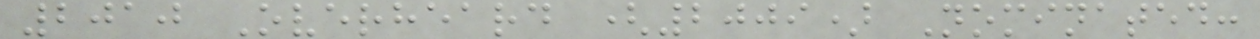2010 Overheard (2009) Nominated:
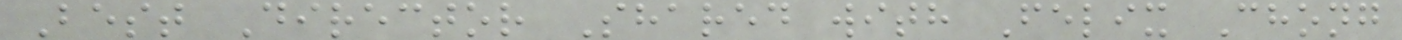Best Director Shared with Felix Chong
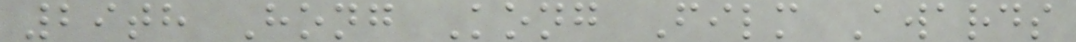29th Hong Kong Film Awards
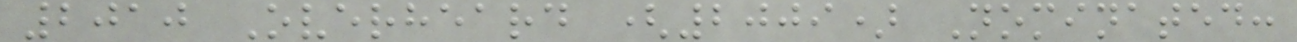2010 Overheard (2009) Nominated:
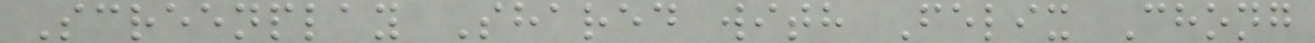Screenplay Shared with Felix Chong
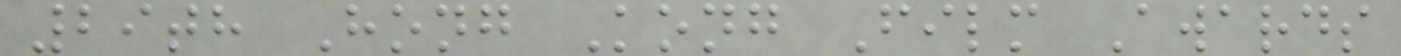29th Hong Kong Film Awards
